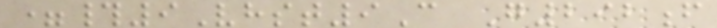=#9Vhst9C G292f
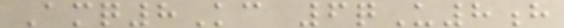Amq8Kc 6qU8h
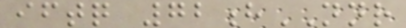iftq 72hNNR
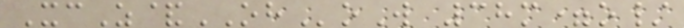XcZ&OHoW 38m=o/
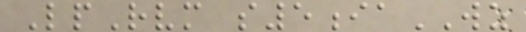LpRvm s5iaWZ
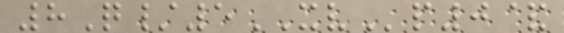8Q/5XVp0&
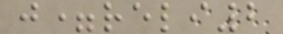j=reli2
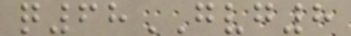q68GVG8
